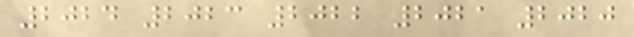2024 2023 2022 2021 2020
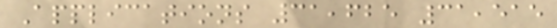Applications 31,625 31,515
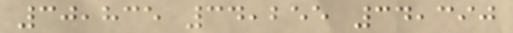30,835 34,255 34,390
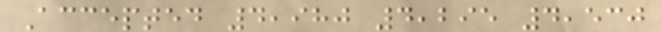Accepted 4,980 4,295 4,530
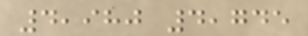4,980 4,745
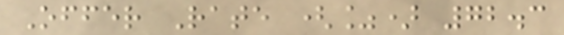Offer Rate (%) 72.3
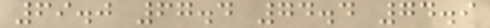69.0 67.4 74.4 74.9
